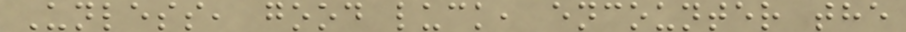Unless, good luck, encounter the
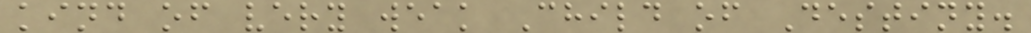kind of very weak Child of Destiny.
